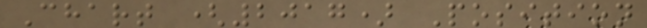Chart (2017) Position
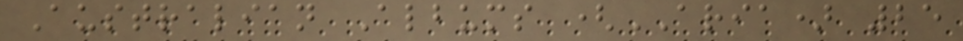Australian Albums (ARIA) 25
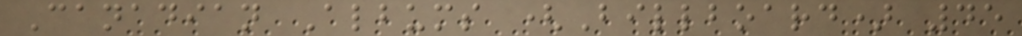Canadian Albums (Billboard) 45
